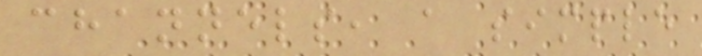channels, a simple
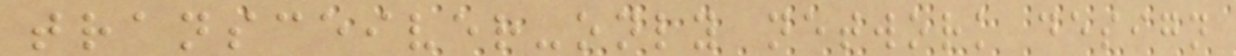transceiver-only network design
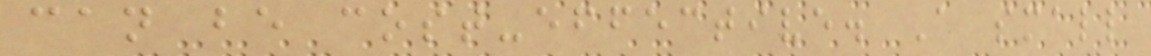can be cost-effective. A small
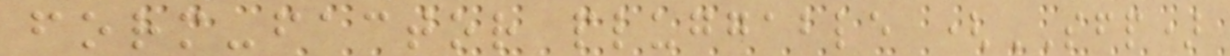form-factor pluggable (SFP)
